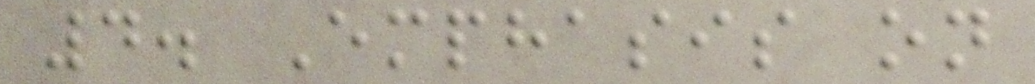4. Emphasis on
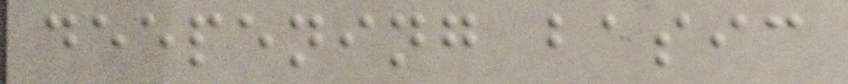deepening basic
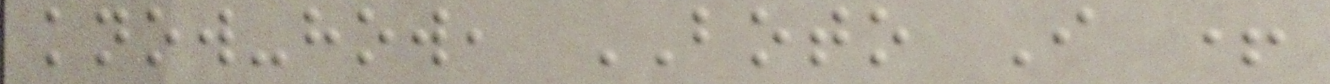know-how, BOTO I +
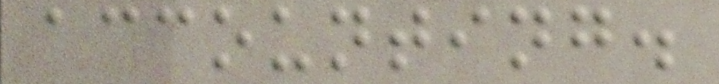accounting.
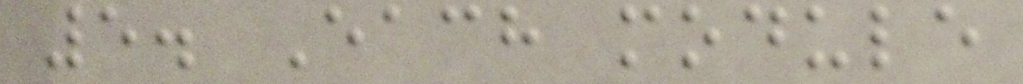5. Each module
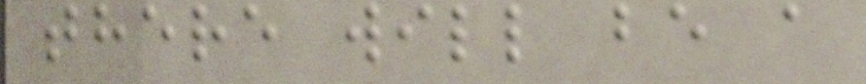there will be a
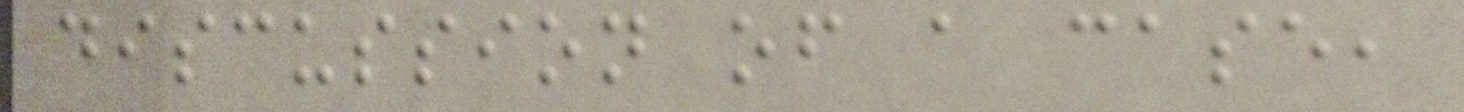discussion of a case,
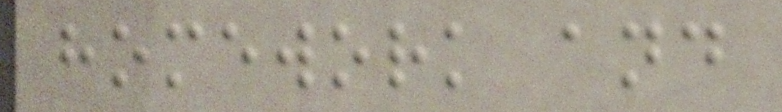homework and
